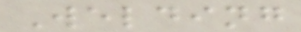Welding
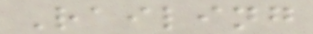Railing
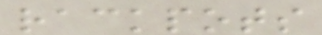rackpots
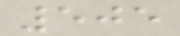505
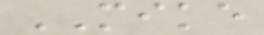MIKE
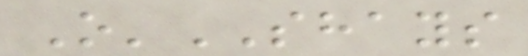O'SHAYS
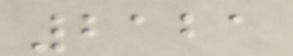2121
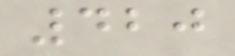420
